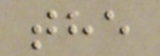the
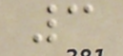3
